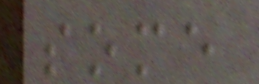some
